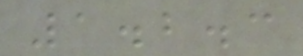1.2.3
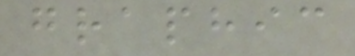graphic
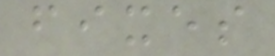fixes
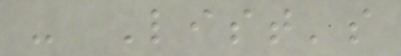- List's
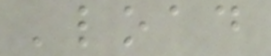'load
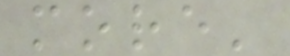more'
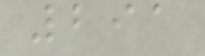291
